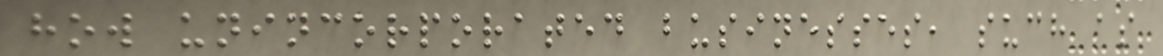how unincorporated businesses, such as
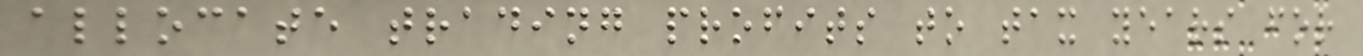allocate trading profits to tax years for
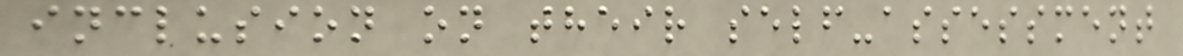inclusion on their self-assessment
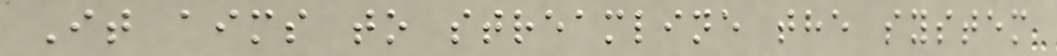It aims to streamline the system
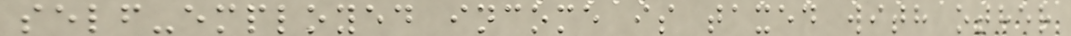self-employed income is taxed with other
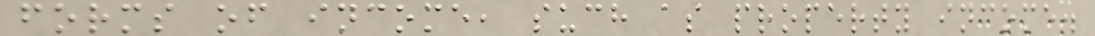forms of income, such as property income.
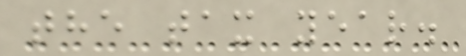the tax year.
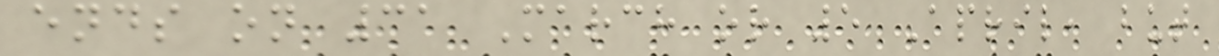ends on 31 March or 5 April, but
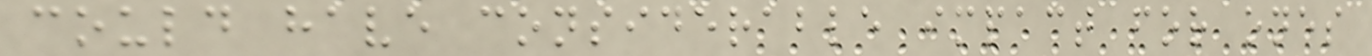could have considerable impact for ones
